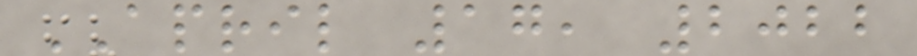APRIL 17, 2022
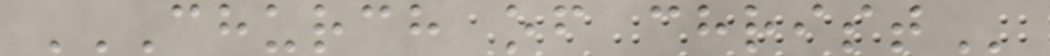CHURCH OF CHRIST
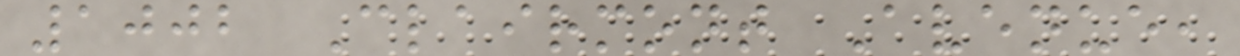1002 Clairmont Avenue,
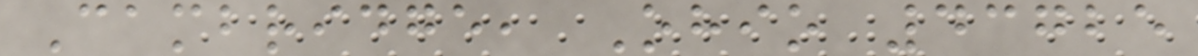Cambridge, Ohio 43725
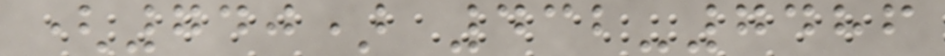(740) 432-7486
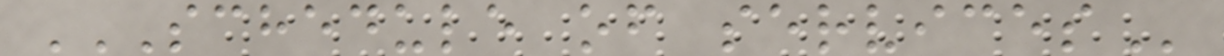SCHEDULE OF SERVICES
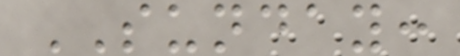SUNDAY:
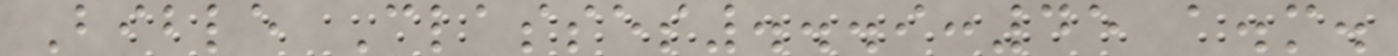Bible Classes...9:45 a.m.
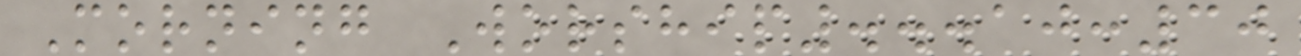Morning Worship...10:30
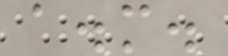a.m.
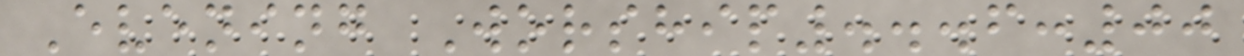Evening Worship...6:00
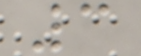3
